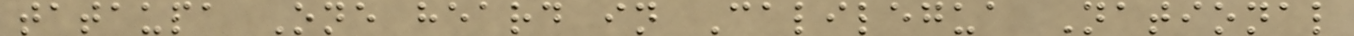tataupa One heard in Calilegua National
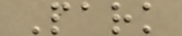Park
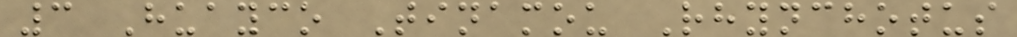3 Huayco Tinamou Rhynchotus
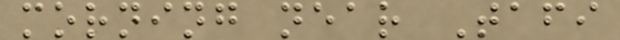morning near Tafi
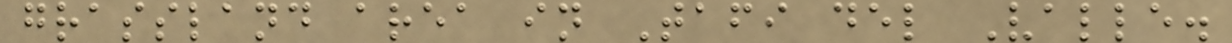grassland area in Tafi del Valle.
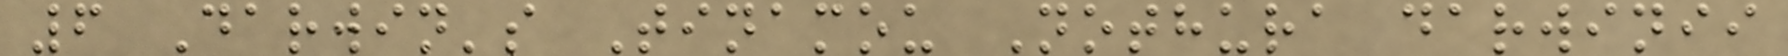6 Darwin's Tinamou Nothura darwinii
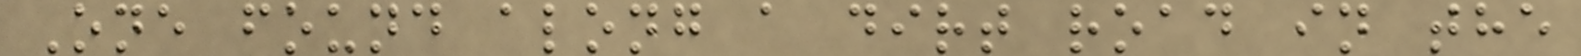One found along a dirt road in the
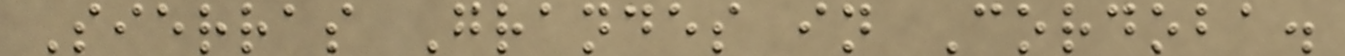Sierras Grandes in Cordoba.
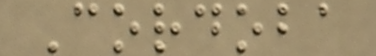Cordoba
